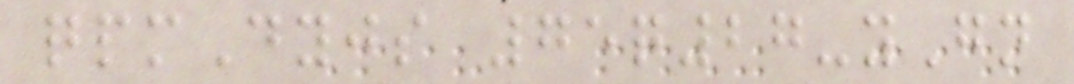qpmDyjs 75q27-yGn
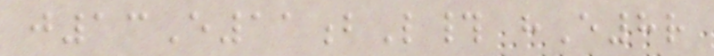j13E11bL# hE8r
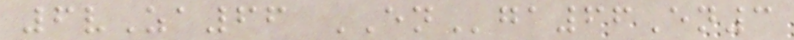6vZa66 ENga66En3
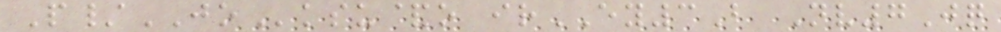P/JOksu&o irEY3B Nv7Jq
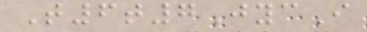T6t7JycI
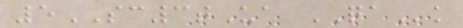5SC3tUa QAk
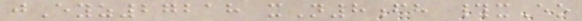jEyz27218 xN8fh #xEo
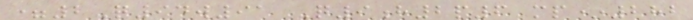=2Q94w91 Q9h2p6 mp*282
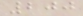200
